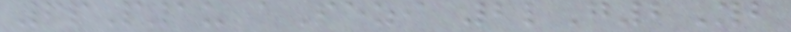6pP1u aPezi 2lG2Yb
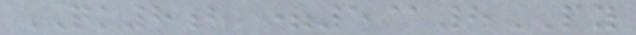QK8b =5@8PY
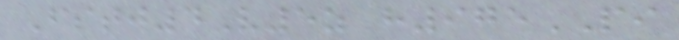Fstj4V5z h975PI
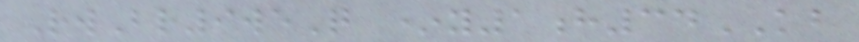RwBr9weQ *y1h34KB
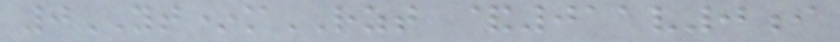0YT*mRZT &011v0i
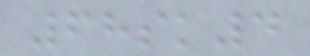68sk4
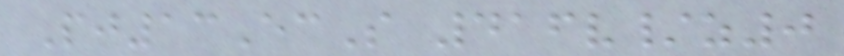Pj13EcS 416v/z0
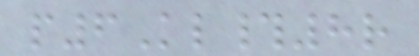p6Kl#8r
